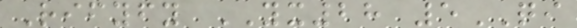Rifyfy YX28 5QI
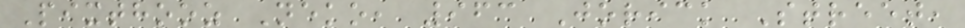Pixthooz Neko, 963 Jorick Street,
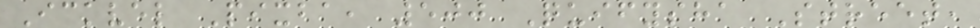Ickvel Pixba, 500 Quifysha Street,
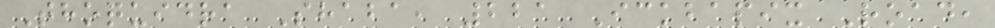Thoquidra Shaba, 221 Ickbapix Road,
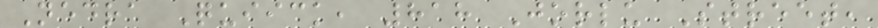Nedra Quiick, 818 Jorlu Street,
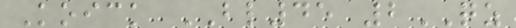Koick BL45 2QZ
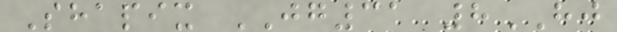Shapix JG31 8HJ
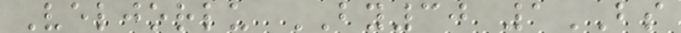Veljorlu BY30 1BS
